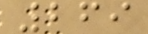269
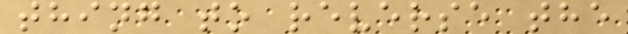thing to reverse the
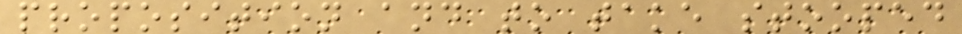proposition and to take stooped
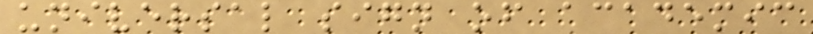universal sign of academic
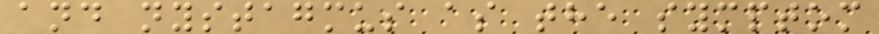and nystagmus as the symptom
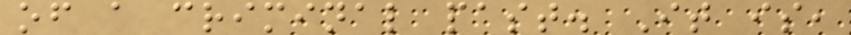of a criminal past. It is,
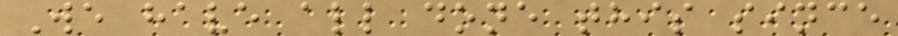We have all done this since
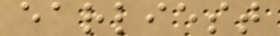earliest
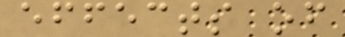effects of
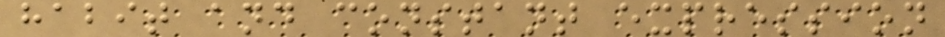habit and constant expression
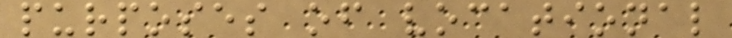purposes of vocational
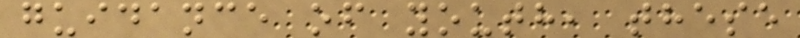guidance of youth, these
